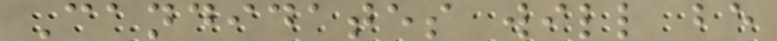Candidates will be
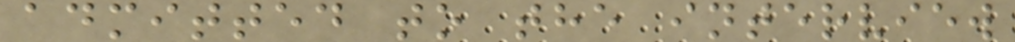admitted to the interview
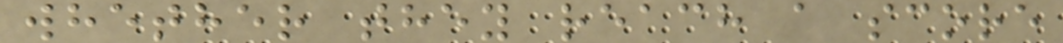whether they reach a score
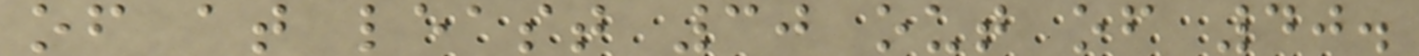of at least 30 out of 40.
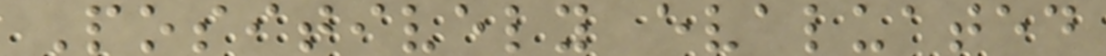Positively evaluated
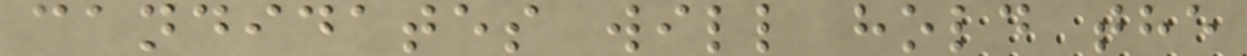candidates will hold the
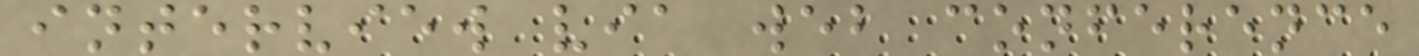interview via web conference
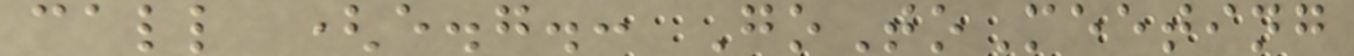call (e.g.: GoToMeeting
